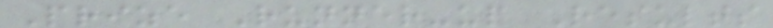Prize Runner-up Results
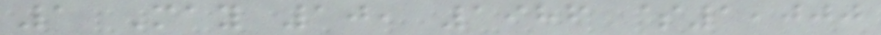1 May 10, 1986 $1,000
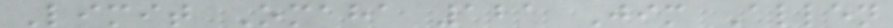Limit Omaha 121 Jim Allen
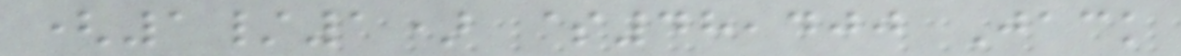(1/1) $48,400 Jack
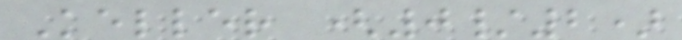Keller (0/2)
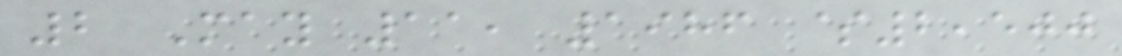2 May 11, 1986 $2,500
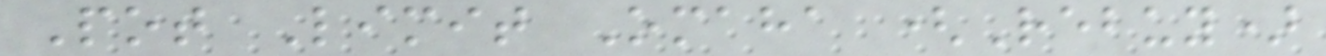Pot Limit Omaha (Rebuy)
